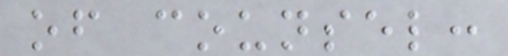of counsel:
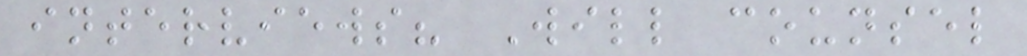interviews? Will counsel
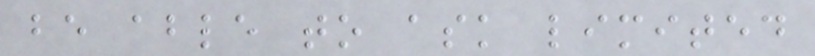be able to ask limited
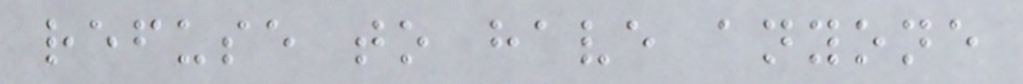refuse to have anyone
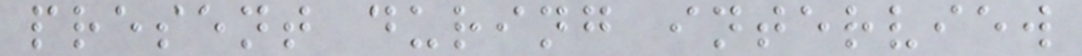present during interview
